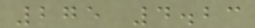275 4.23
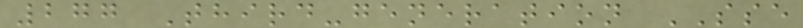277 Third-generation SSE
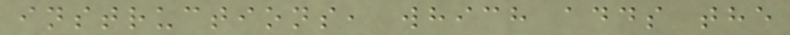instructions, which adds the
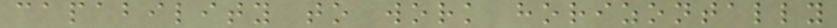capability to work horizontally
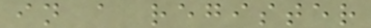in a register
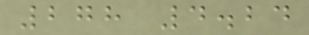278 4.24
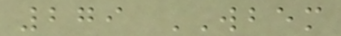279 WBEM
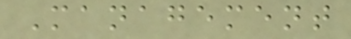Management
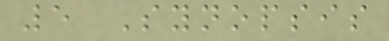5 Synopsis
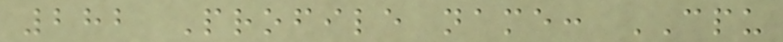282 Profile name: CPU
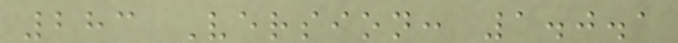283 Version: 1.0.1
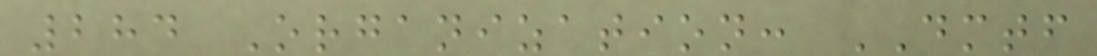284 Organization: DMTF
